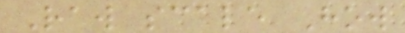Raw scale How
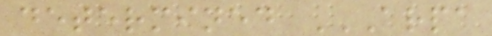determined ARPA
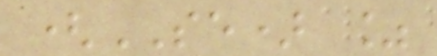(SE) %
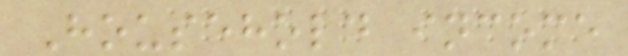Household income
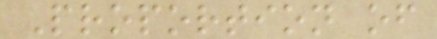Proportion of
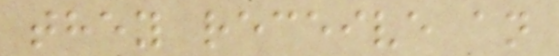they receive an
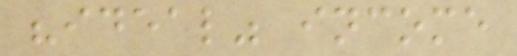"ideal" income
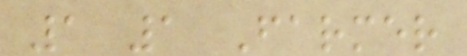1 1 Farmer
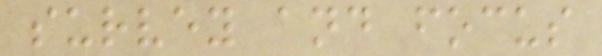survey and focus
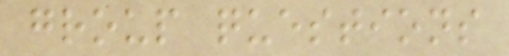group questions
